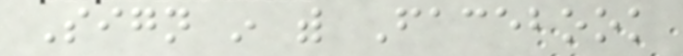Sign in with Facebook
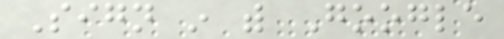Sign in with Google
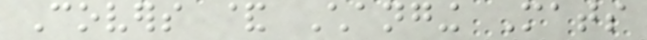Covers & Changing Mats
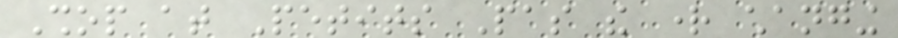Shop at Petits Pas the right changing
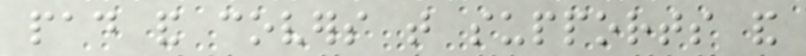pad and covers that supports and
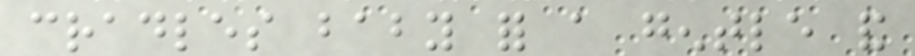cradles baby for a gentle and
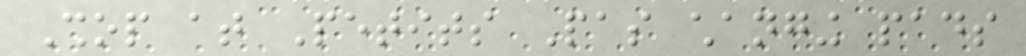Shop at Petits Pas changing pads
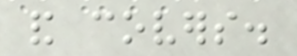and covers.
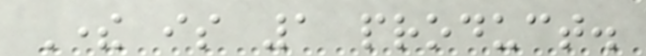There is 1 product.
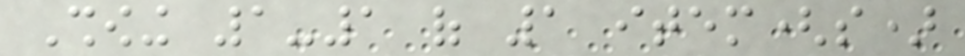Showing 1-1 of 1 item(s)
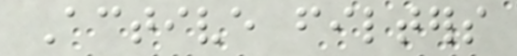Active filters
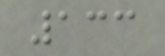133
